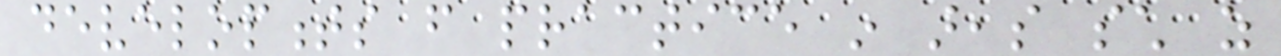developments from practice in areas such as
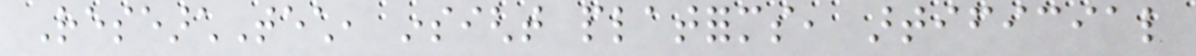ResearchTech, insight platforms, artificial
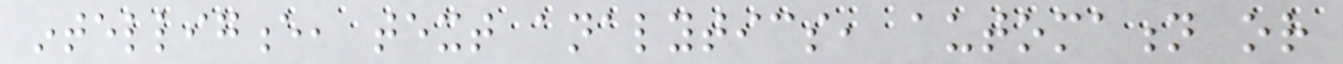intelligence, text analytics, automation or
